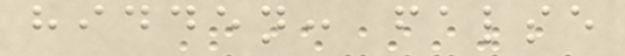hidden: false
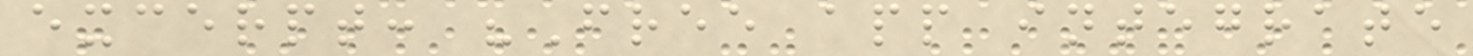excerpt: "Free app integrate
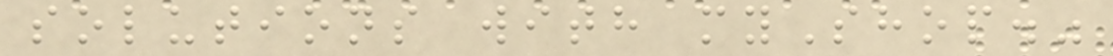solutions with myShop."
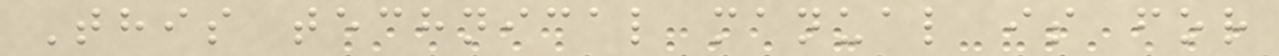This technical manual is for
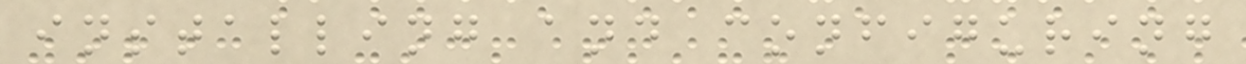installing and configuring
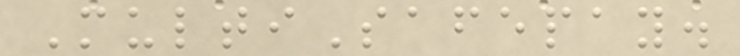MultiSafepay.
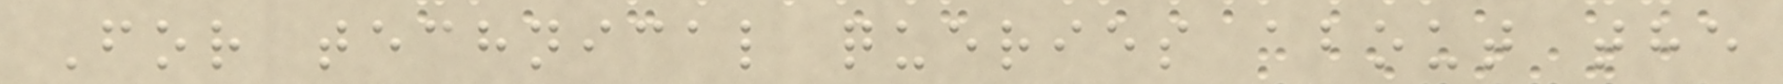For technical queries about the
